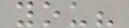you?
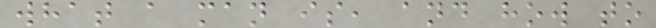what a man is, and how to
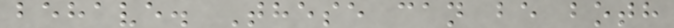behave. These can be both
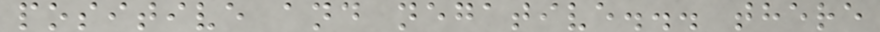positive and negative... there
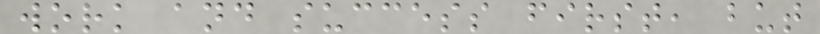work and success first, but
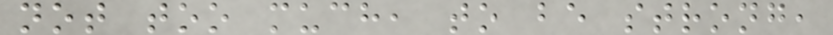not too much, to be strong,
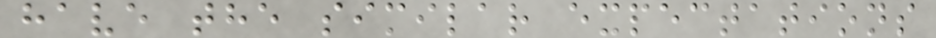have the similar expectations
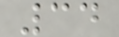34
